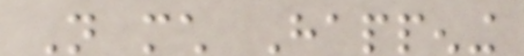Not much Happening
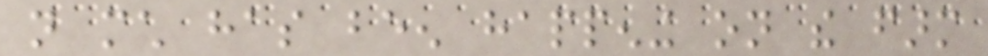not much has been happening on the farm
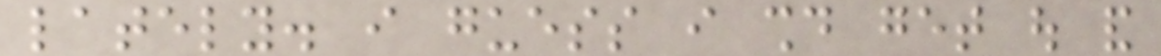lately. i guess i should get out and
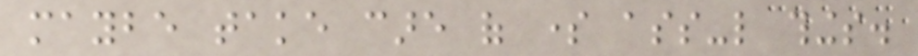maybe take care of some ass-like things.
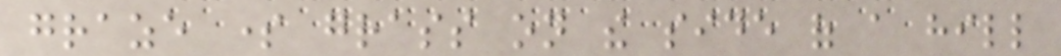graze some grass on the side of a hill
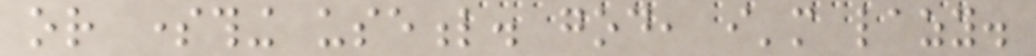or something useful. god, i'm lazy.
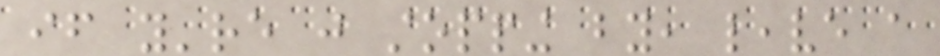if you're just stopping by, leave a
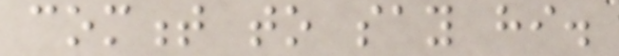comment to say hi.
